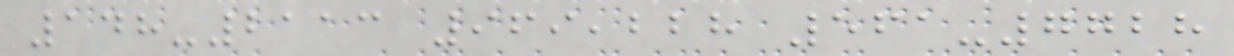148-2113 969,228 561-7728
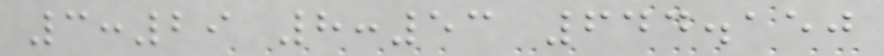3:29 8:53 644.150
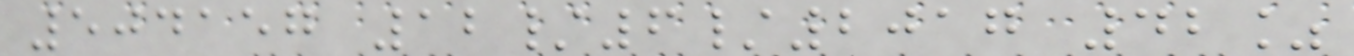504157 12/6/2017 42%
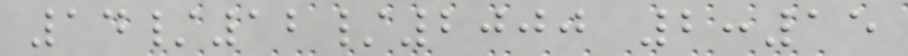14/12/2000 2:15
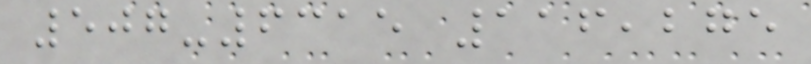507-6315 116,275
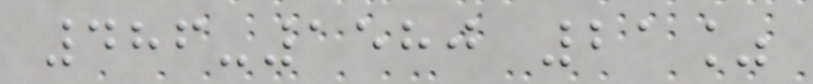486-1580 21%
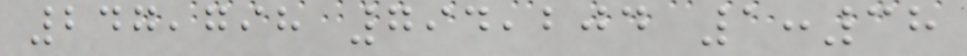247,798 794,204 1:38
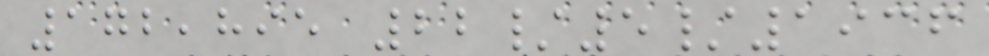172,895 22/5/1936
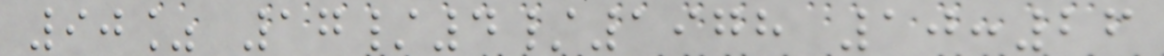90% 17/4/1978 10:26
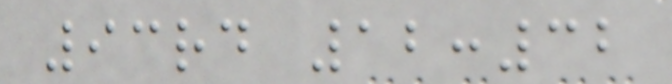93rd 12:32
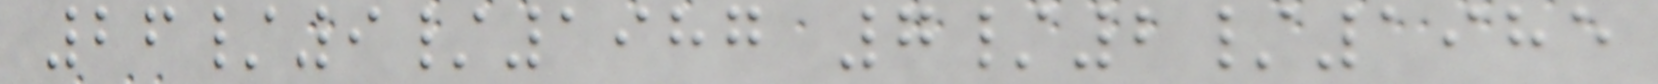26/9/1987 7/2/1985
